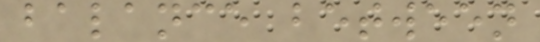balance between
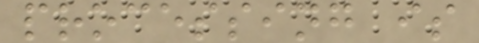processing is
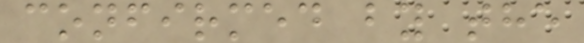confirmed by the
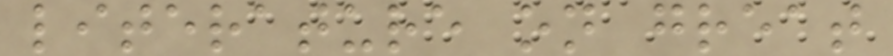literature on great
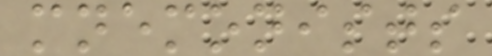mnemonists
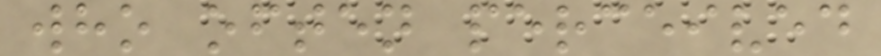who often perceived
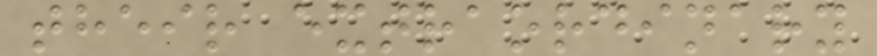their extraordinary
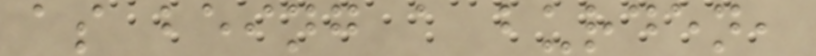as being a burden,
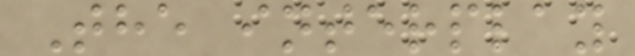The interplay
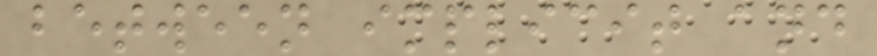between implicit and
